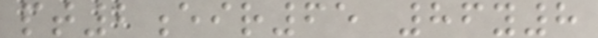pt2eir65 86y8
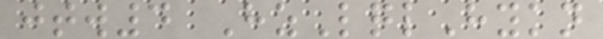jtw4 HzLqlHykn
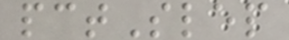pctSlep
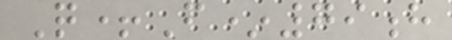Q+F*79h
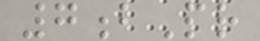7bPr
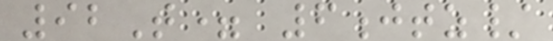92T= 6jtz/
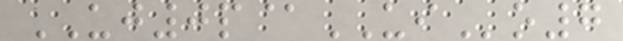UJ0p@UIo7
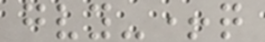gvy-+q
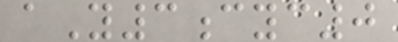aY3cyc0
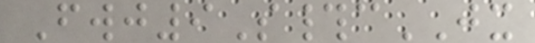Fwj9S#cJX
